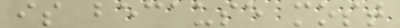is because most
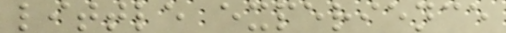little experience
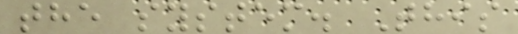the system. This
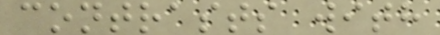contrasts with
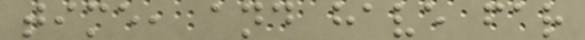time, and have far
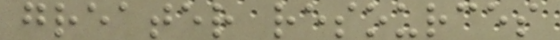greater resources
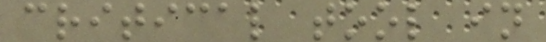critical tool in
